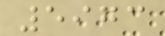5973
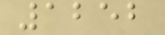1252
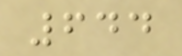644
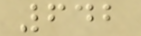642
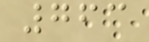763
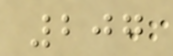207
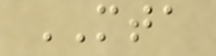MTA
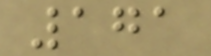171
